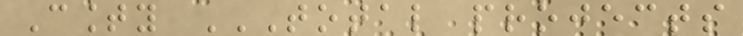County TOTAL PROJECTS
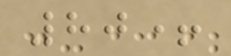80+
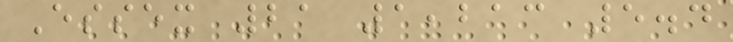Essex 21 1,213 5.4
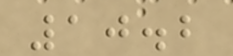10.2
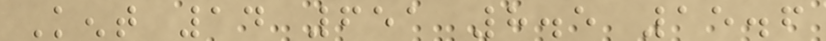Kent 14 651 8.5 15.6
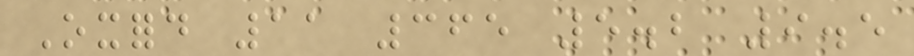Oxford 11 365 5.2 9.5
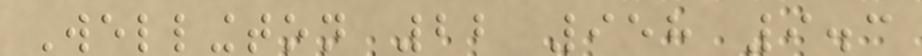Wellington 22 958 9.3
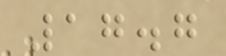17.7
